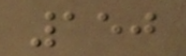150
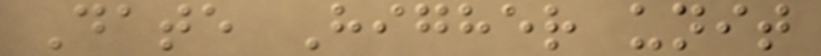Date Higher unit
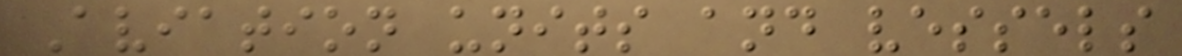Aviation units and vessels
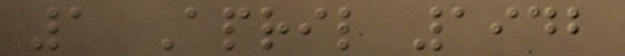1 April 1942
